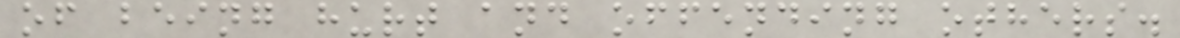of being hurt and offending others.
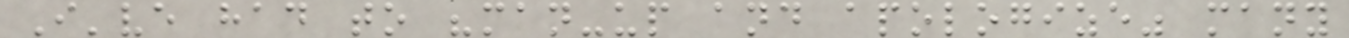I've had to "man-up and apologize" many
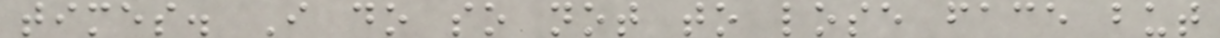times. I do so not to lose face but
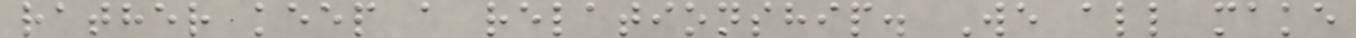rather keep a relationship. We all make
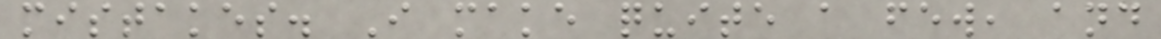mistakes. I make quite a few, and
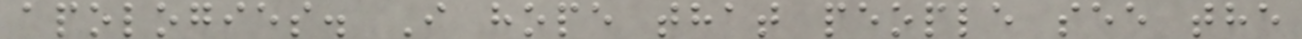apologies. I hope that people see the
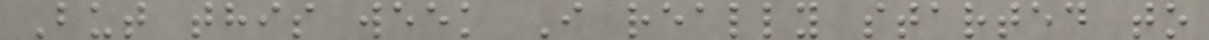But this week I really started to
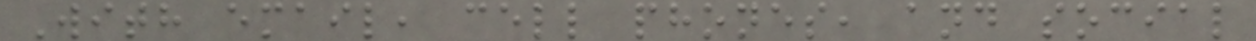With email, cell phones, and social
